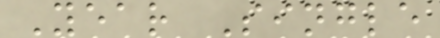Year Single
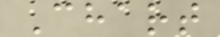Chart
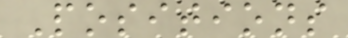Positions
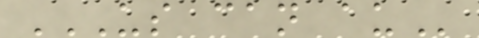US CAN AU
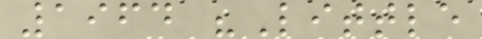1964 "Little
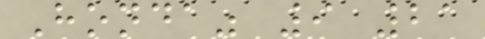Honda" 9 21
